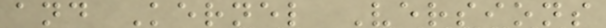and Kernel Versions
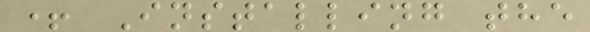+ Installing the
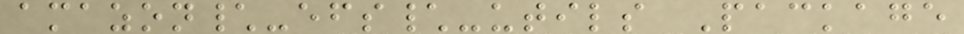amazon\-efs\-utils Package
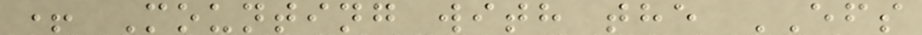+ Mounting with the EFS
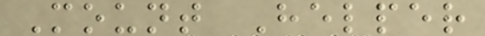Mount Helper
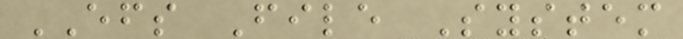EFS File System
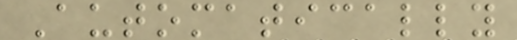Automatically
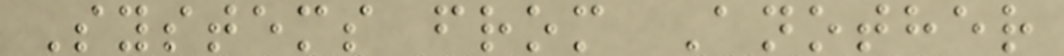Systems from Another
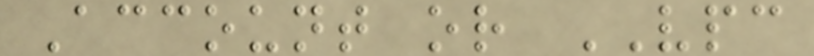Account or VPC
